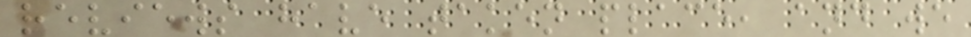reviews have taken place, and we
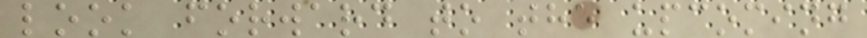look forward to the upcoming
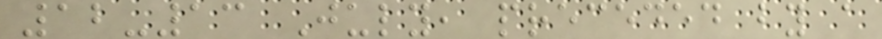12-13 July, preceded by a
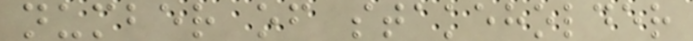number of stakeholder
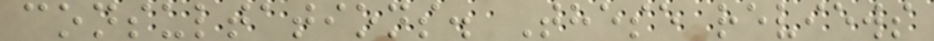consultations. These reviews
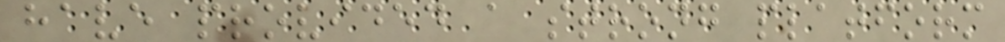have provided a strong platform
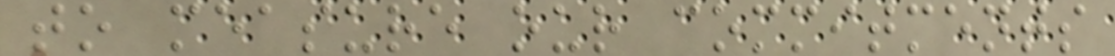to measure our commitments
